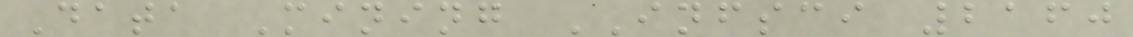Data Mining INFSCI 2160
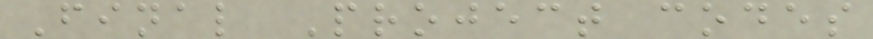Final Project codes
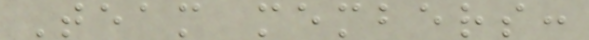Team members:
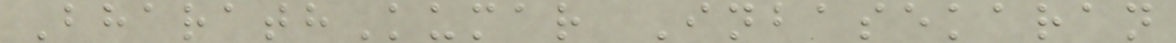BharathKumar Inbasekaran
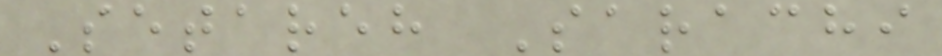Setareh Sarachi
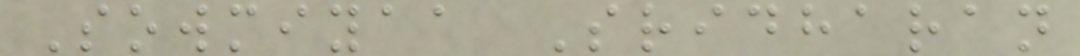Sowmiyaa Sridharan
